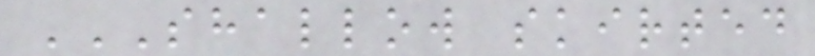SHALLOW SKIRTED
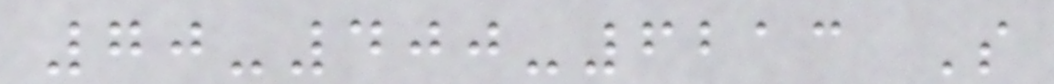70-400-6213 S
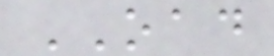OAD
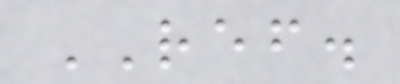REF.
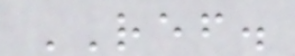REF.
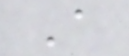A
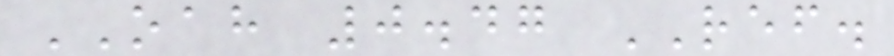OAH 0.47 REF.
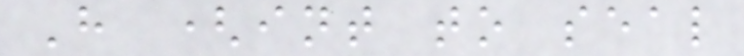H (int to seal
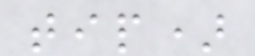tip)
